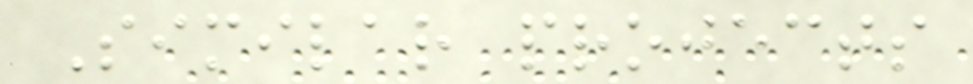Similar projects
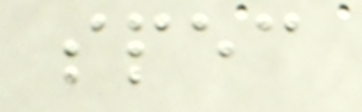spec
